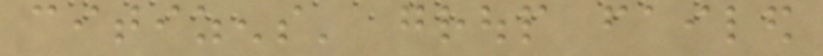citizens' group failed
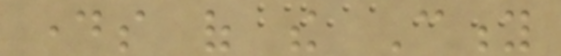days of the City
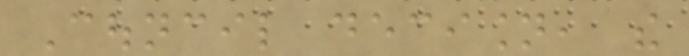Council decision, the
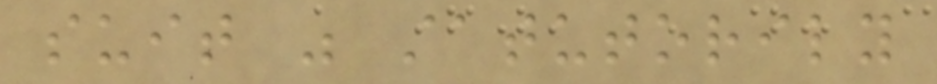suit was statutorily
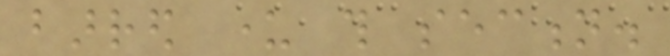barred under this section.
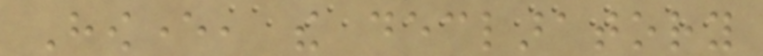However, the declaratory
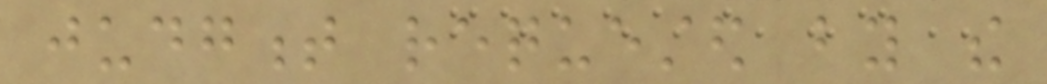judgment requested by the
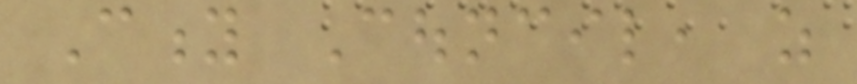City Council, as
